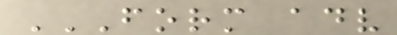FORM ADV
